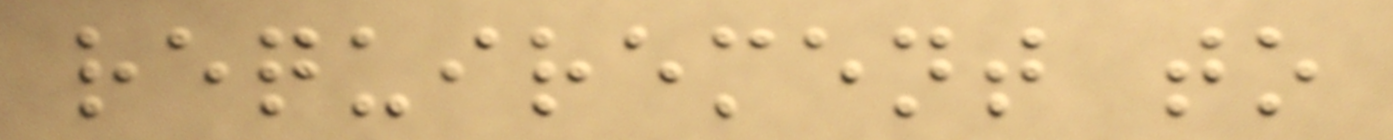requirement to
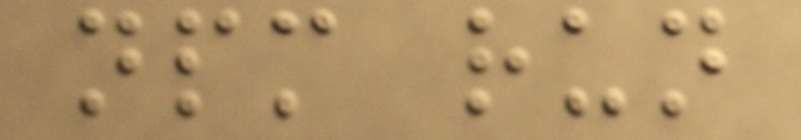npm run
